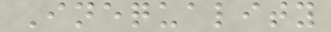Inequality
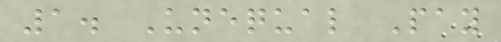1. Unequal Pay
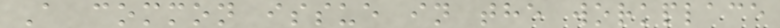A common issue in the workplace
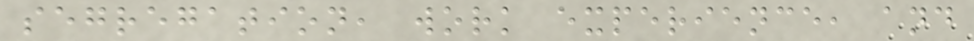segregation, work experience, and
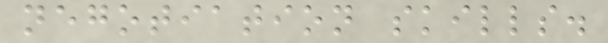negotiation skills.
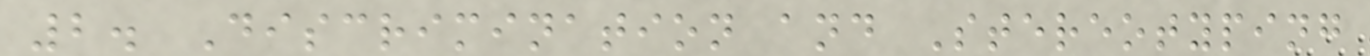2. Discrimination and Stereotyping
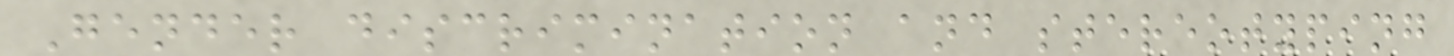Gender discrimination and stereotyping
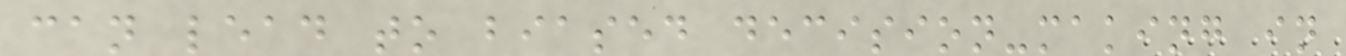can lead to biased decision-making in
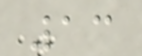13
